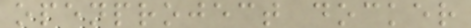openproject docker
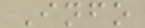Info
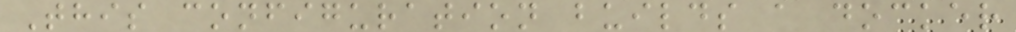This configuration builds a docker
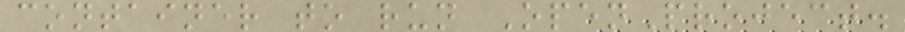container to run OpenProject.
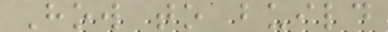How to build
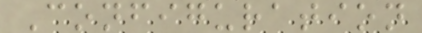Configuration
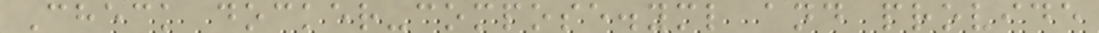Check docker-compose.yml and provide
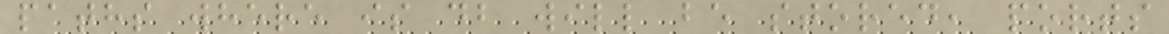paths where is db will be stored, ports
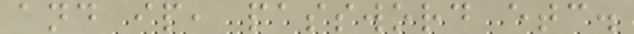and ip, password etc.
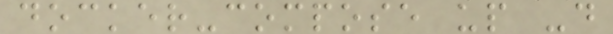docker-compose up -d
